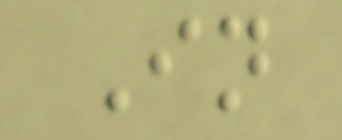In
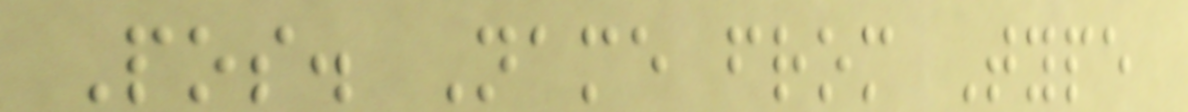Pos. Name from Type
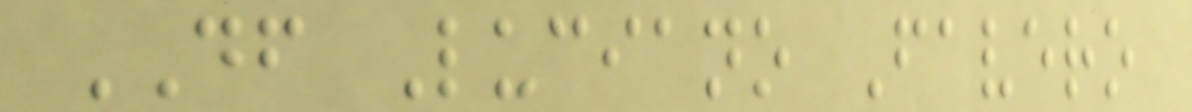DF Luciano Favero
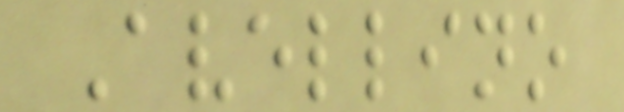Avellino
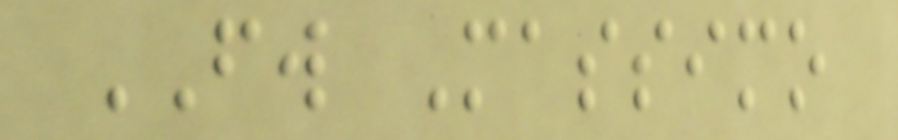FW Massimo
